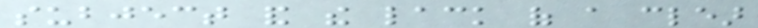subject and the lack of a clear
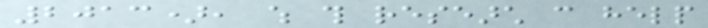2013), which this research can help
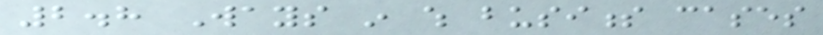2.8 Ways in which business cases
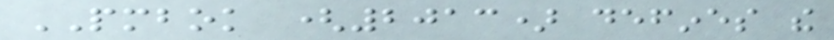PMBOK (2013) defines the
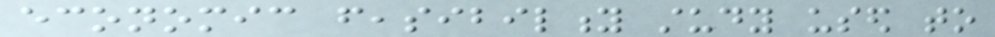economic feasibility study used to
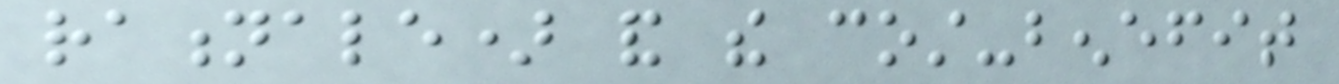rationale) and the cost-benefit
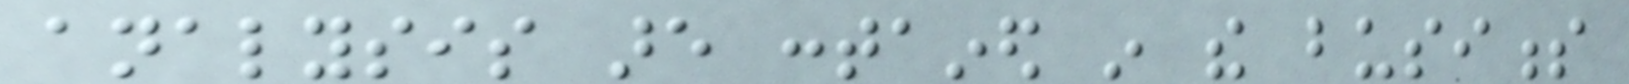analysis are contained in the business
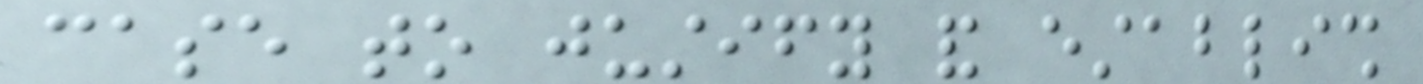case to justify and establish
